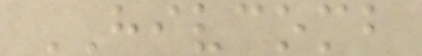HIVCOMB
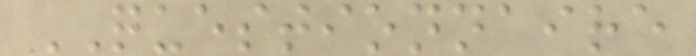QUESTIONNAIRE
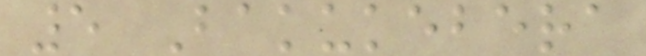5 Bakukebera
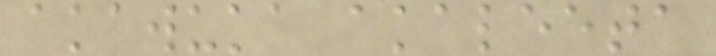akawuka akaleeta
